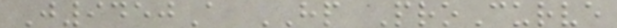J9450A HP ProCurve
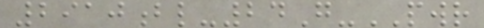2910bl-24G-PWR
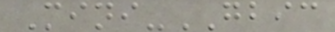Mini-GBIC
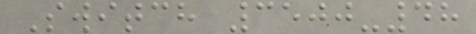Switch 3500-48
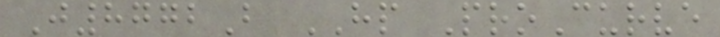J8772B HP ProCurve
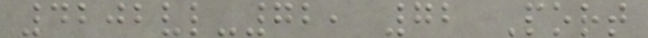4202vl-72, 72 Port
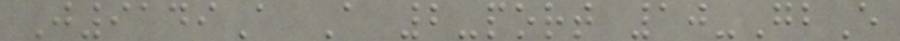J9149A A 2-port 10-GbE
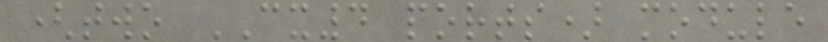(two CX4 ports) module
